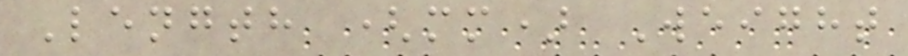Length (mm) Weight
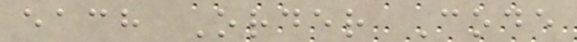each Order Code
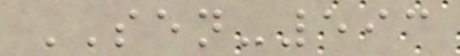SEN-593
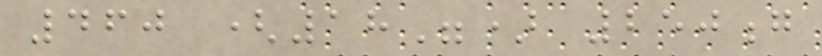460 (18") 250g
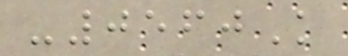-0560K
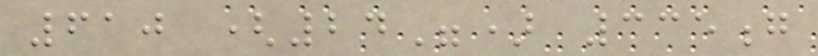610 (24") 335g
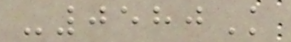-0580K
